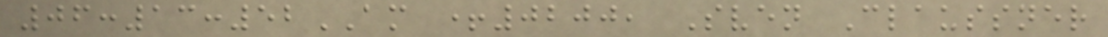06:13:52AM +0200, Sven Claussner
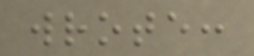wrote:
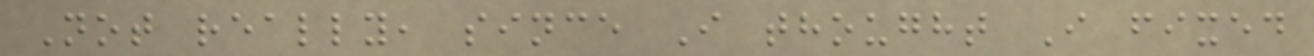Not really, since I thought I fixed
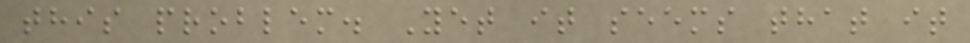this problem. Yet it seems that it
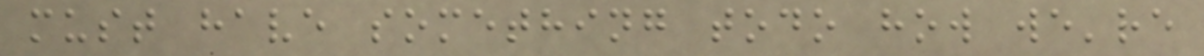must have something todo how we're
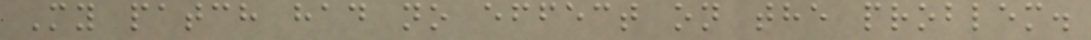My patch had no effect on the problem.
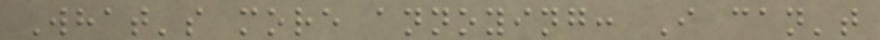What's more annoying: I can't
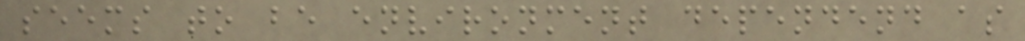seems to be environment dependend as
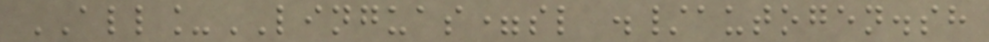ALL_LINGUAS=sl ./autogen.sh
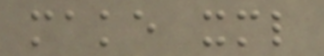make xml
